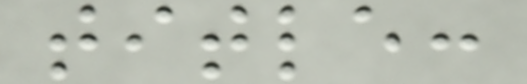title:
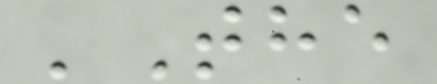'The
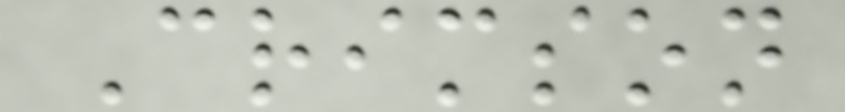Crimson
